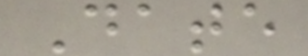Date
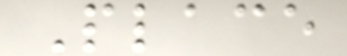Place
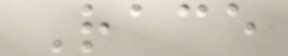Race
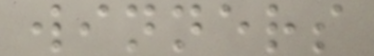winners
